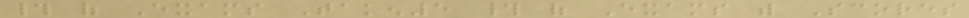# of Exams Taken5 # of Exams with Scores
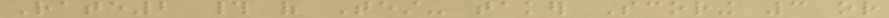Rate2 # of Test- taker Scoring 3 or
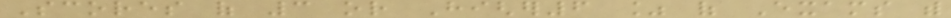Scores of 3 or Higher6 % of Exams with
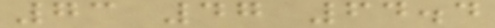73 47 64.4
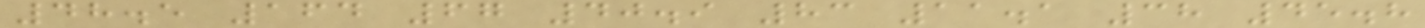48.5 164 67 40.9 83 11.1 38 45.8
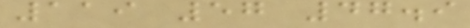119 57 47.9
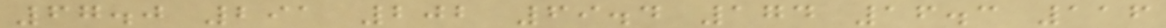67.0 291 202 69.4 174 16.3 116
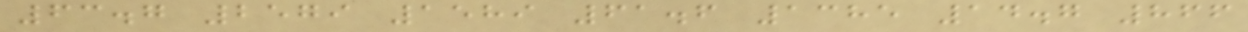63.7 2579 1589 61.6 1385 14.7 866
